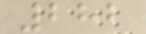282
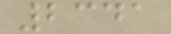2341
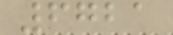6721
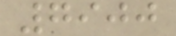7900
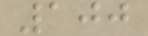100
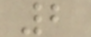2
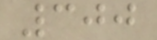300
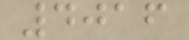4016
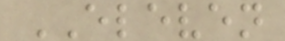ELEVEN
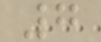7
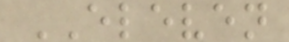ELEVEN
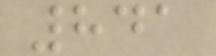841
